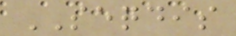SEQDIS
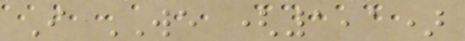I WE (1,1)
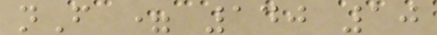nF = 140 10
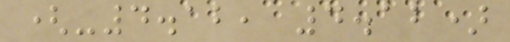(-4.12, 4.12)
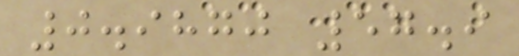0.9870 57.9
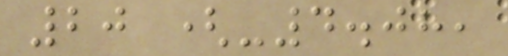20 (-4.08,
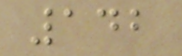142
